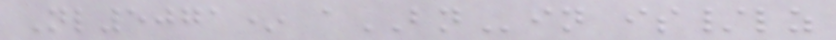Nl5071* aBNin is/lz
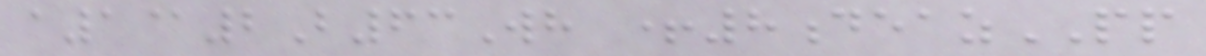a1@2B63Wh +8deazPP
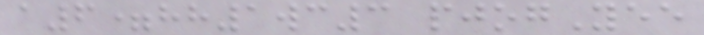a6=hh1wc3 pjogYee
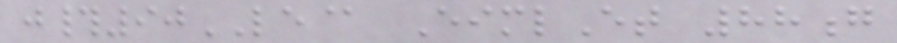j#90LE@ EimlEt 88g
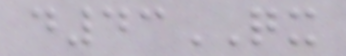d43QX
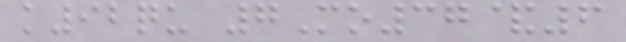k92qu 7Mo37&6
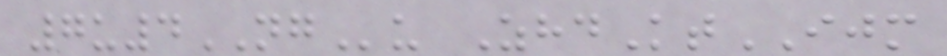7u4NGu ZhdKtIJM
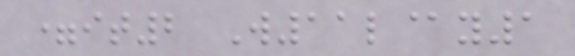=it2 W11l@y1
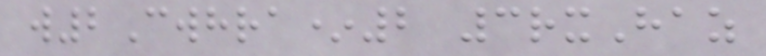w2Cwhra*2 3rxHaz
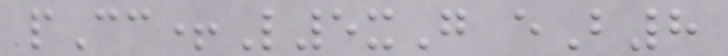pCc+L5xG eB8
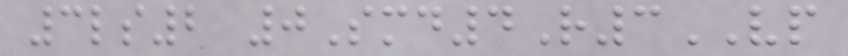3ls2 0Smd4R3VP
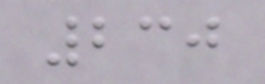230
